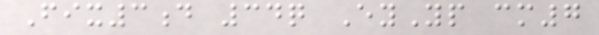Fix3d 34q EyYp cm7
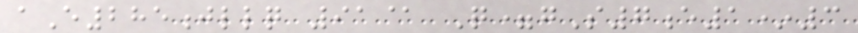aE285jllq 91@ Q=gS7e1*3
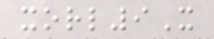xorl9X
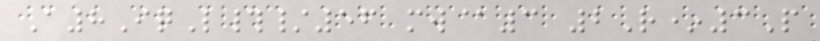A8IqL#/56 mw@3 2R*3P
